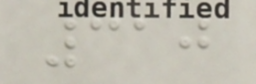310
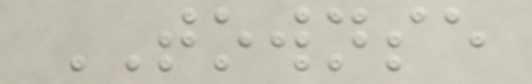TOWNSE
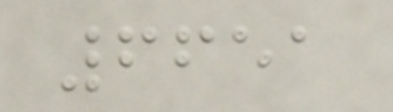6651
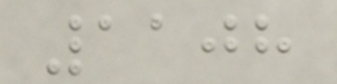1108
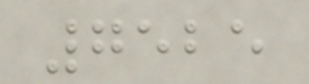7525
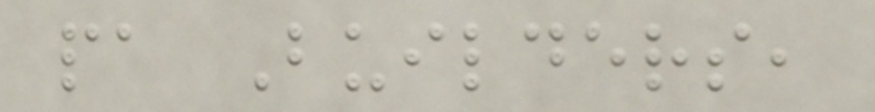pa Builders,
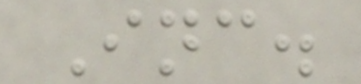Inc.
